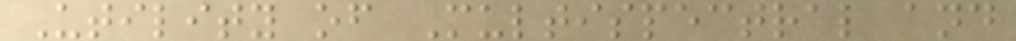Utility of Multispectral and
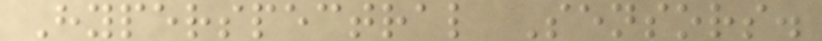Hyperspectral Sensors.
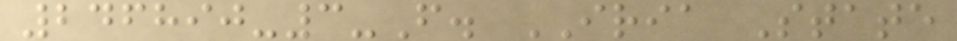246890-3-F. IRIA State
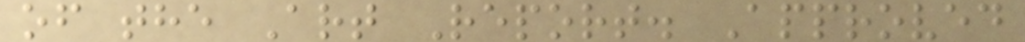of the Art Report. Approved
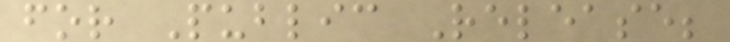for Public Release;
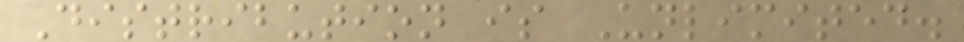Distribution is Unlimited.
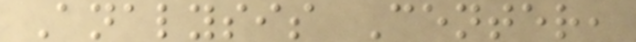Analysis Center,
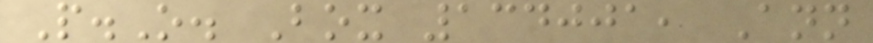P.O. Box 134001, Ann
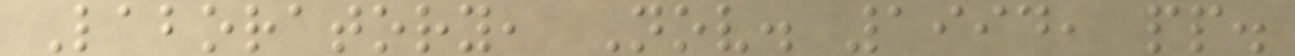Laboratory, Nov. 1994, pp.
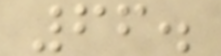66.
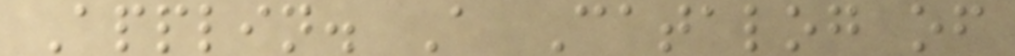Applin. A Catalog of
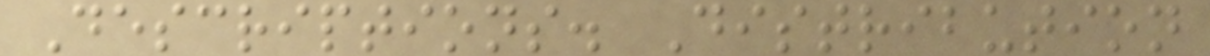Descriptions. Distribution
